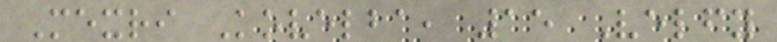Mexri Kovelba, 15 Velfy
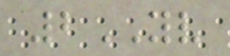2YV
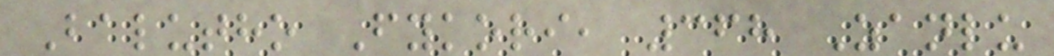Balutho Fykori, 368 Zanlu
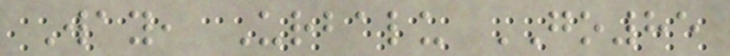Way, Urbalu GO85
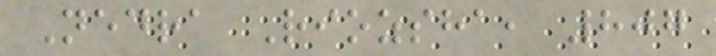Nedra Riozsha, 807
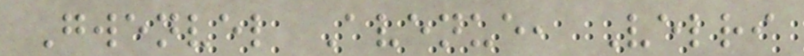Gwenvel Avenue, Velri
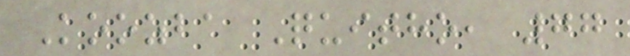Koozba Quitho, 77
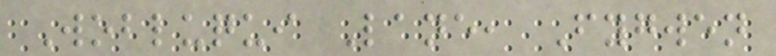Wobluqui Lane, Fygwen
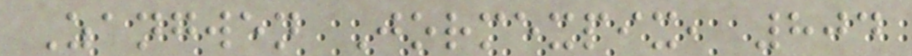Zangwen Jormexpix, 804
